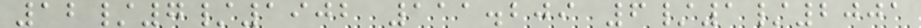12/7/1902 111.209 6/1/2001
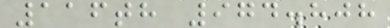116th 974.808
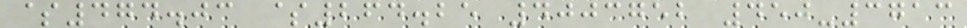$474.03 $264.25 4003752 450-3713
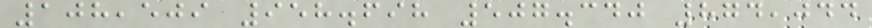108,509 958.698 507.340 874,044
